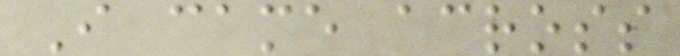I came across
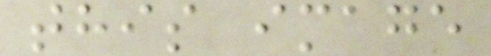this image
